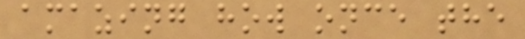amazing how once the
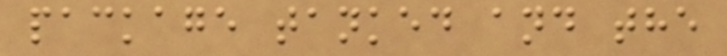package tanked and the
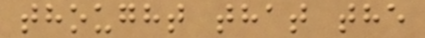thought that the
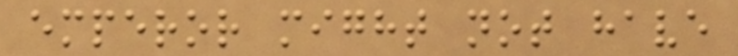emperor might not have
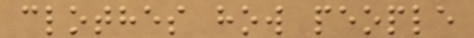clothes how people
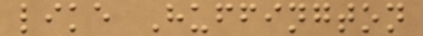like Huffington
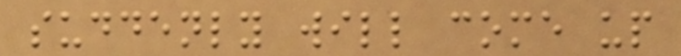suddenly will come up
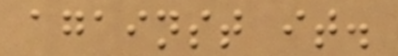against it.
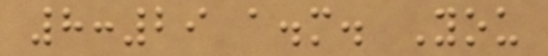8:29 a.m. You
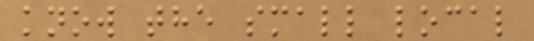know the small local
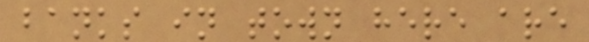banks in town here are
